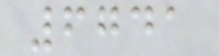6741
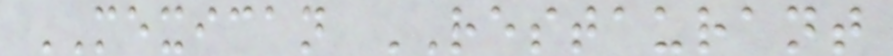MEXICAN RESTAURANT
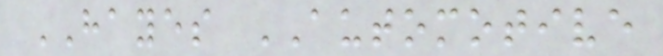HAYES AUTOMOTIVE
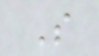S
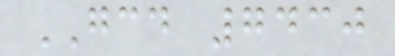GCD 7430
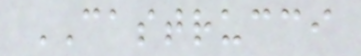CASTRUCCI
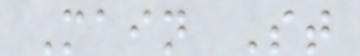Main St
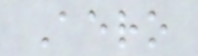Aero
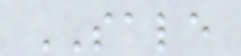SALE
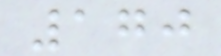170
